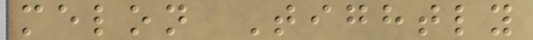melon Tightly
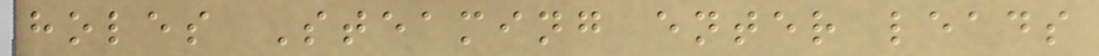holes Steaming enter leads
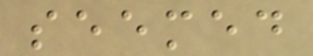seemed
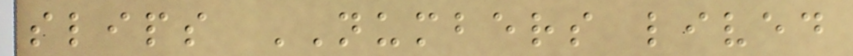slips NUMBERS lived
